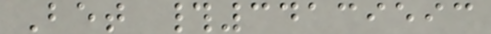Bet #34139593
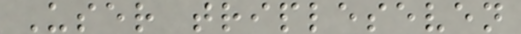User tripleseven
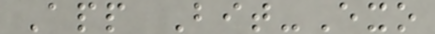App Bit-Exo
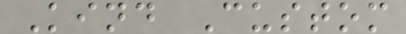Kind Custom
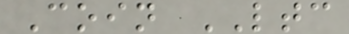Coin LTC
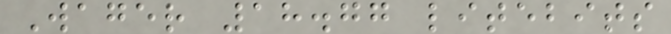Wager 18.77 litebits
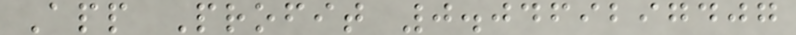App Profit 0.0469297407
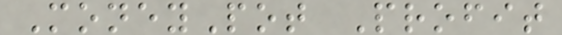MoneyPot Profit
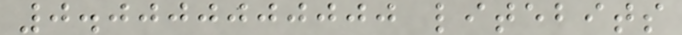0.0000000000 litebits
